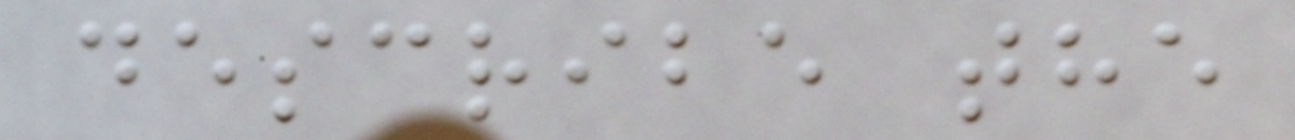describe the
